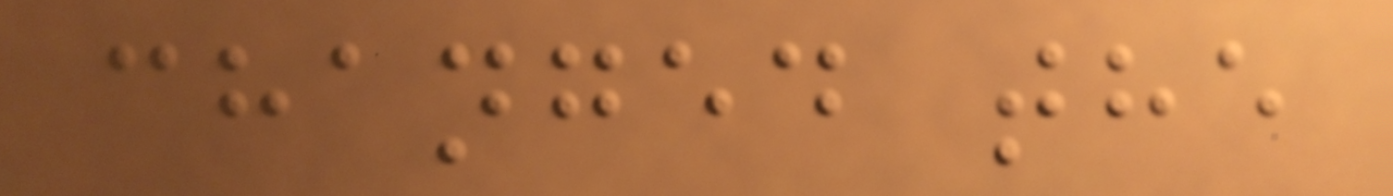changed the
